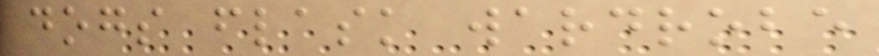dogs flask wardrobe
